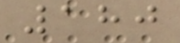180
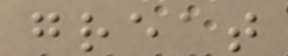great
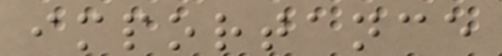importance
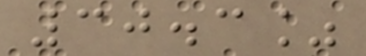30.3%
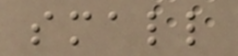small
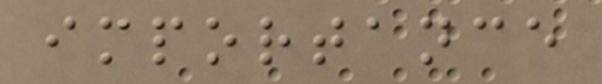importance
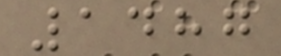1487
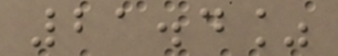21.4%
